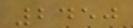2450
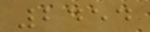2454
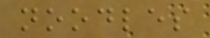noodles
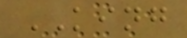KING
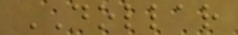DOLLAR
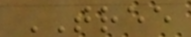TREE
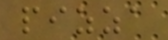pizza
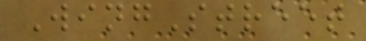WingStreet
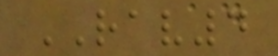RAV4
